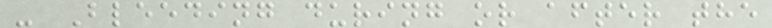- Bleeding during or after the
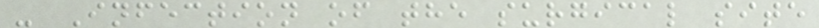- Infection of the surgical site
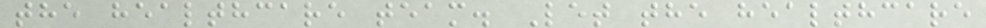the healthcare team. Let the healthcare
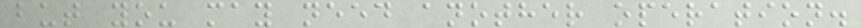but you may need another operation.
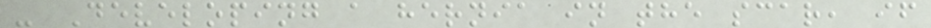- Developing a hernia in the scar, if
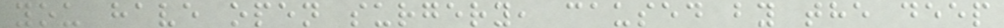you have open surgery, caused by the deep
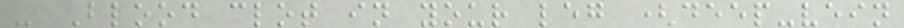- Blood clot in your leg (deep-vein
